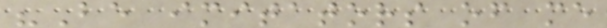"Be imitators of me
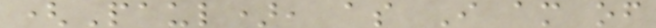(Paul), as I am of
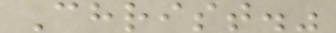Christ."
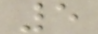5
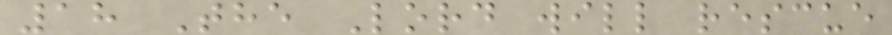18 The Lord will rescue
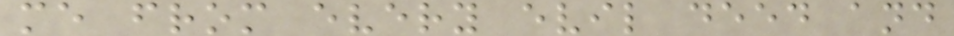me from every evil deed and
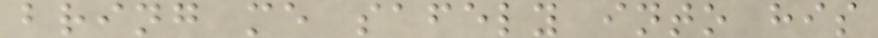bring me safely into his
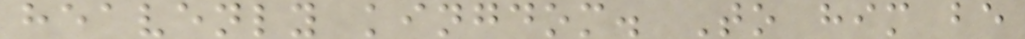heavenly kingdom. To him be
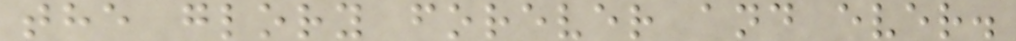the glory forever and ever.
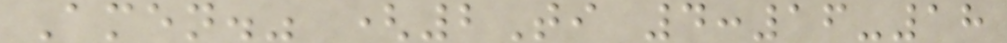Amen." (2Ti 4:16-18
